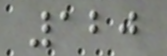120
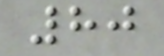80
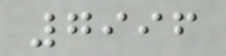7996
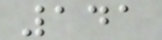141
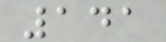141
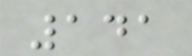141
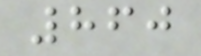860
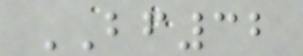BF32
